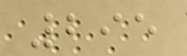295
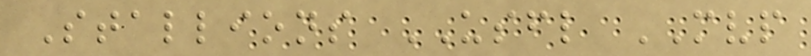Stallions USFL MVP
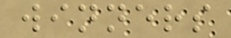winners
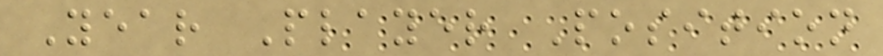Year Player Position
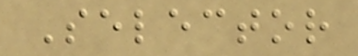Selector
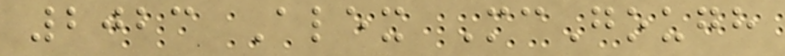2023 Alex McGough
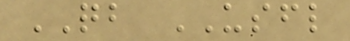QB USFL
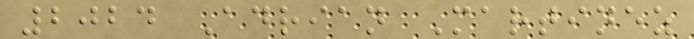2024 Adrian Martinez
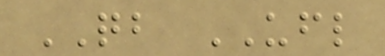QB UFL
